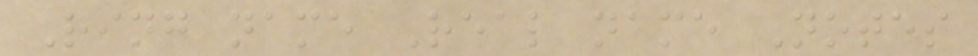Ring name Real name Notes
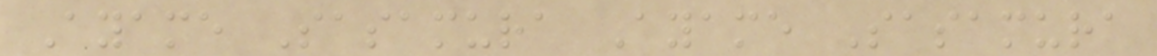Ayame Sasamura Ayame Sasamura
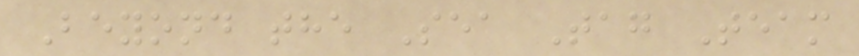Beyond the Sea Tag Team
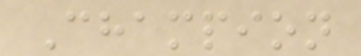Champion
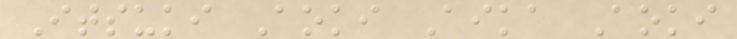Itsuki Aoki Aika Aoki
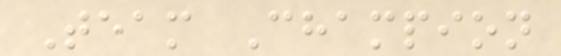Team Champion
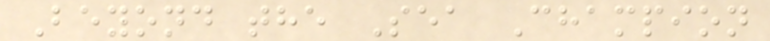Beyond the Sea Champion
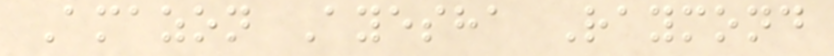Amazon Ayesha Raymond
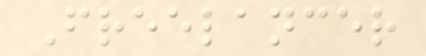Freelancer
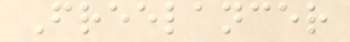Freelancer
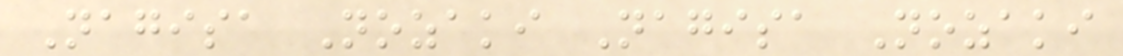Nagisa Nozaki Nagisa Nozaki
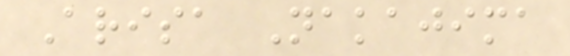Arisa Nakajima
